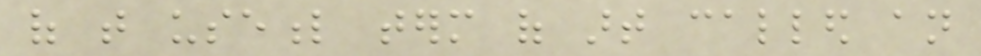of that useful term of art called an
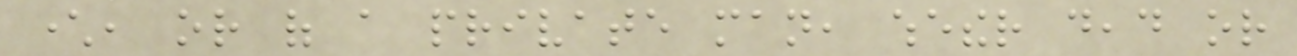character, or of a private man, whether dead or
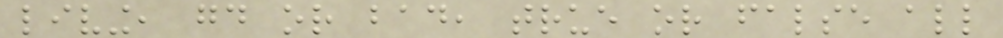living, good or bad, true or false all
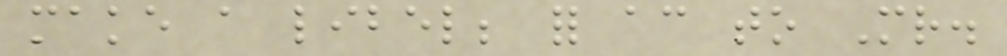make a libel; for according to Mr.
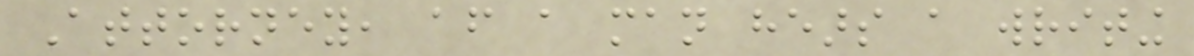Attorney, after a man hears a writing
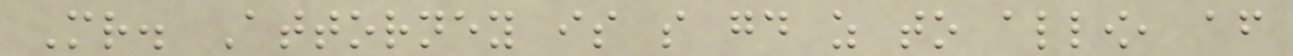Mr. Attorney is so good as to allow, after
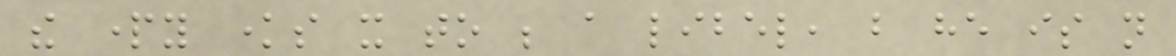the party knows it to be a libel, but he is not
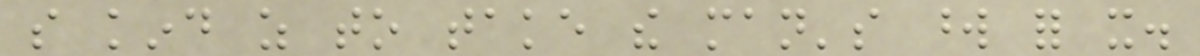so kind as to take the man's word for it.
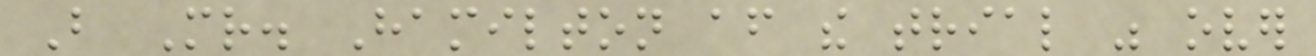But Mr. Hamilton after the trial was over
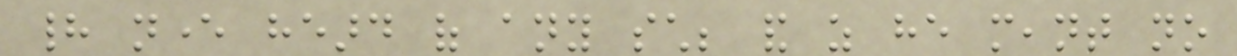had never heard of any such; and as he meant no
